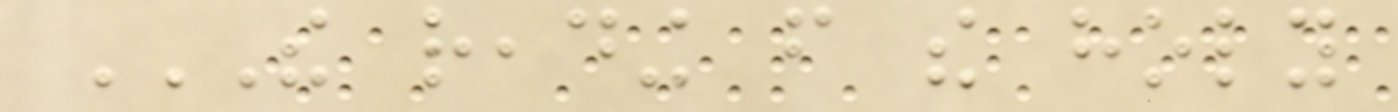THE READING FROM THE HOLY
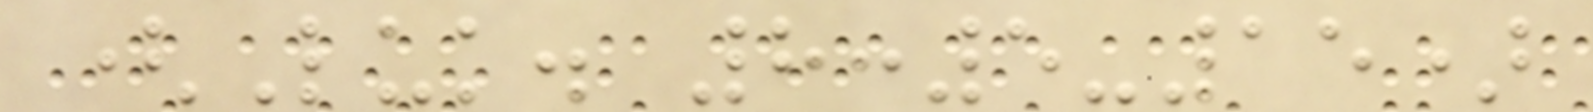(Luk. 8:5-15)
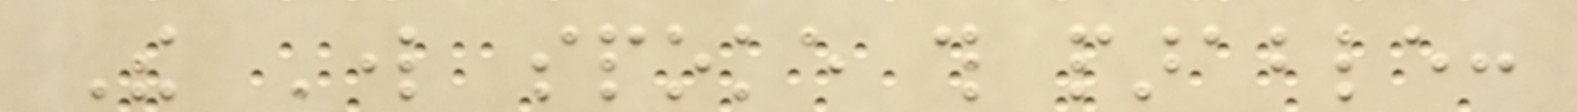The Lord spoke this parable:
